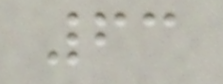63
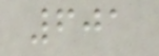601
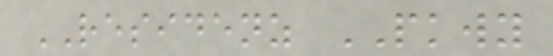RESIDENZ PKWY
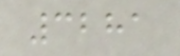3281
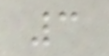3
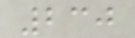230
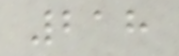218
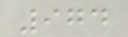974
